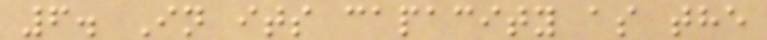6. In its capacity as the
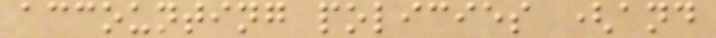accounting policies (and
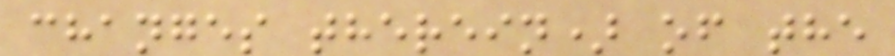changes therein) of the
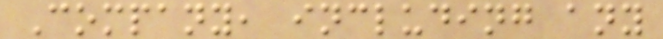Company, including any
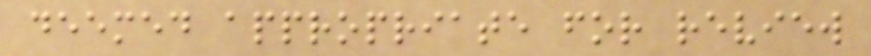deemed appropriate for review
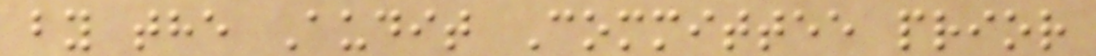by the Audit Committee prior
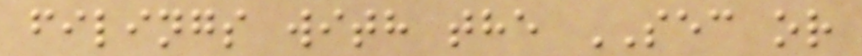filings with the SEC or
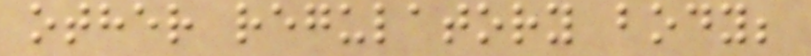other regulatory body;
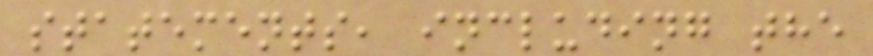statements, including the
